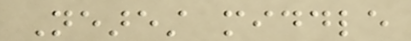Nearest middle
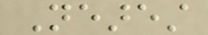Nearest
